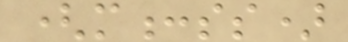(m:ss)
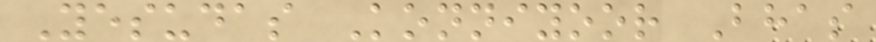Yesudas Konniyoor Bhas
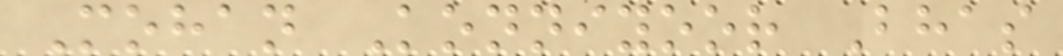Mohan Konniyoor Bhas
